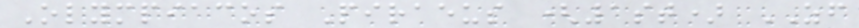Olympiacos Piraeus (1st) ZF
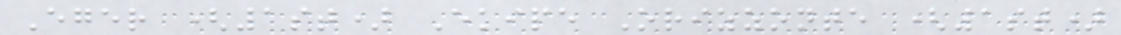Eger (1st) Ekipe Orizzonte (1st)
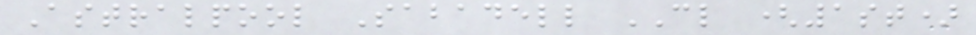Astralpool Sabadell CL (1st)
